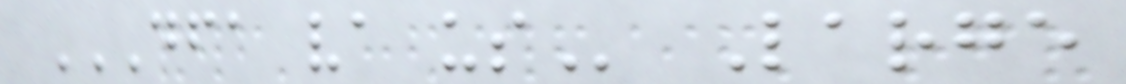DFA VA US Large
